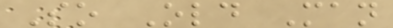So Old Man
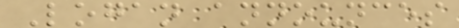Logan announces
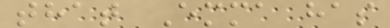that Emma has
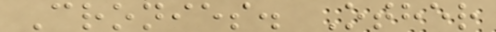Cronies. Other
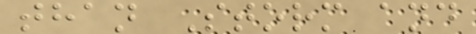than Storm and
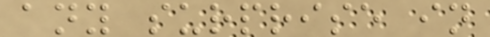any surprise in
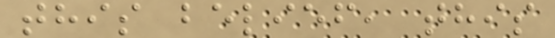this belief, this
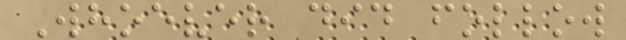Whoever did follow
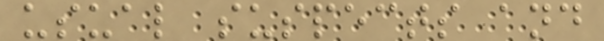usual suspects and
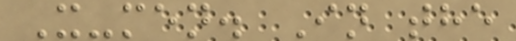X-men. In the
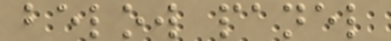below panel
